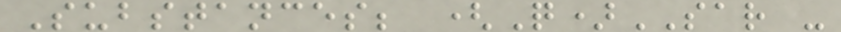Substances; (Q)SAR -
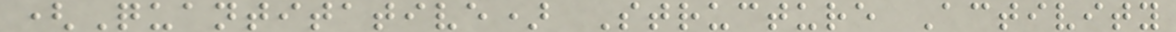(Quantitative) Structure Activity
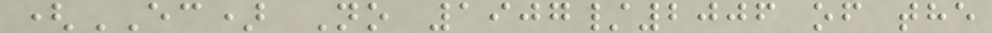(EC) No 1907/2006 of the
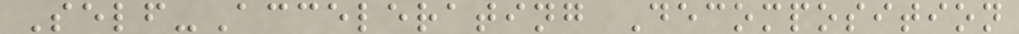Self-Accelerating Decomposition
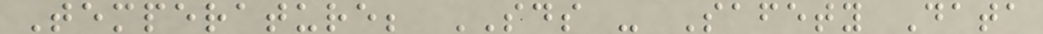Temperature; SDS - Safety Data
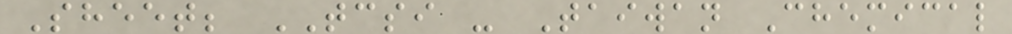Sheet; TCSI - Taiwan Chemical
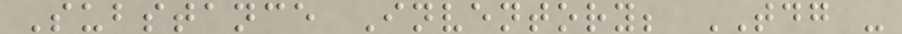Substance Inventory; TDG -
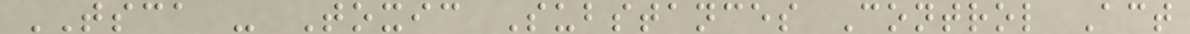TSCA - Toxic Substances Control Act
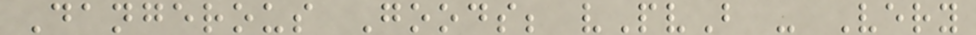Dangerous Goods; vPvB - Very
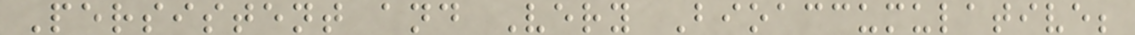Persistent and Very Bioaccumulative;
